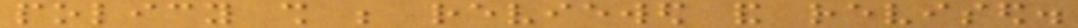policy shall be reviewed and revised.
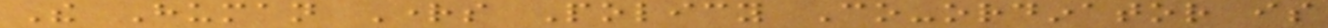The Human Rights Policy Co-ordinator is
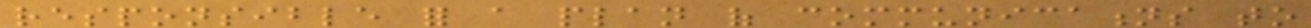responsible for a plan of communications to
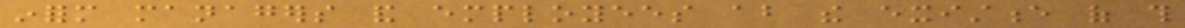inform managers and employees about the existence of this
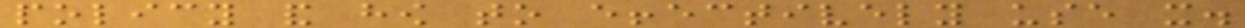policy and how to effectively use it.
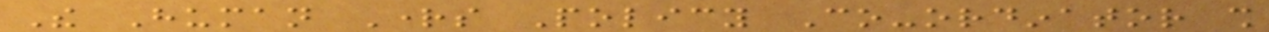The Human Rights Policy Co-ordinator shall
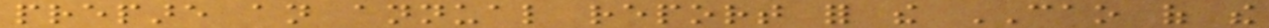prepare an annual report for the CAO of the
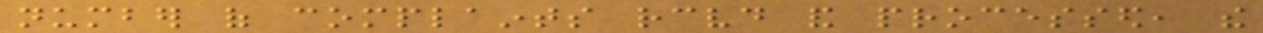number of complaints received and processed, the
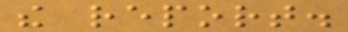the report.
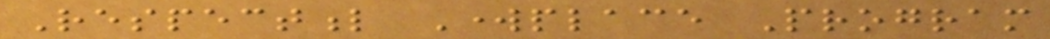Respectful Workplace Program
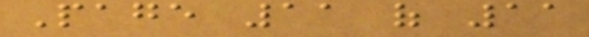Page 11 of 11
